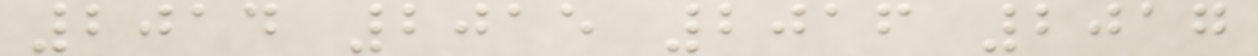2014 2015 2016 2017
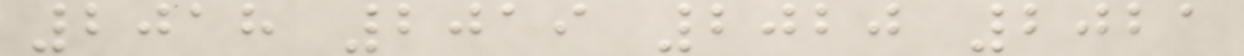2018 2019 2020 2021
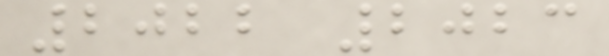2022 2023
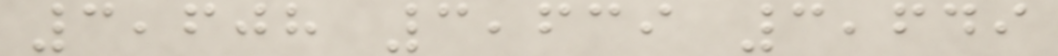3,608 3,639 3,649
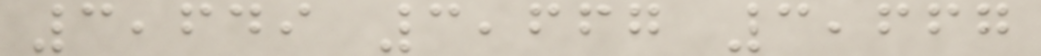3,649 3,667 3,667
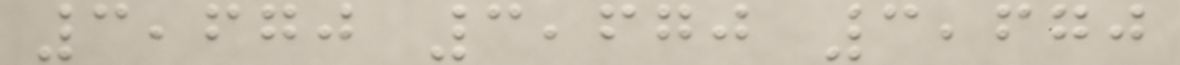3,670 3,670 3,670
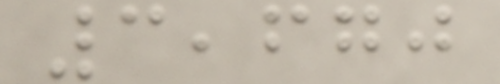3,670
